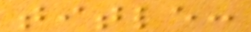title:
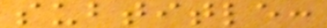subtitle:
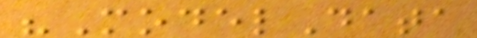"ModelData
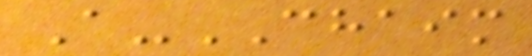A-CHAIM
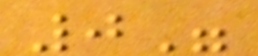0"
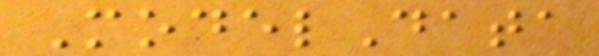ModelData
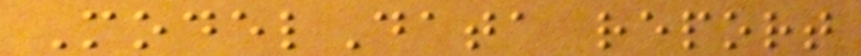ModelData report
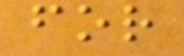for
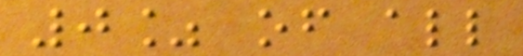0% of all
